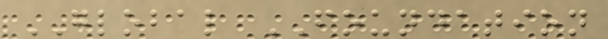GLOBAL FOUNDATION
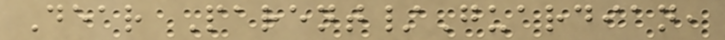Dear Parent/Guardian,
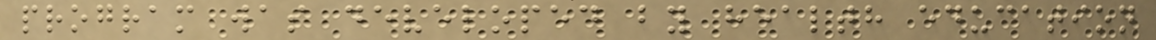program was developed by health education
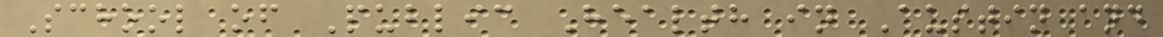School of Public Health in Austin and
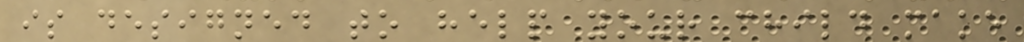is designed to help your child make
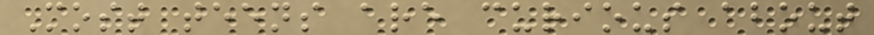Most teens are curious about
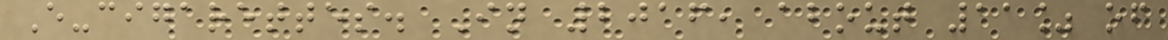E-cigarettes. In 2016, about 11% of
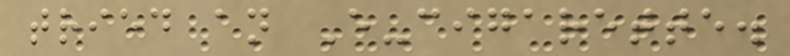tried an E-cigarette.
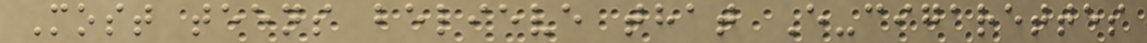Most teens believe that E-cigarettes
